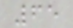65
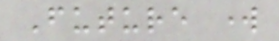Future work
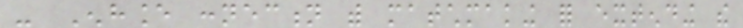- Enhance connection with matchmaking for extending the
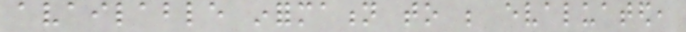available information to be evaluated,
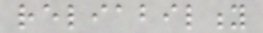reliability
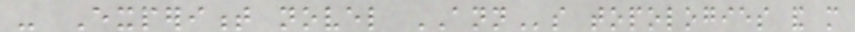- Experiment novel ANNs topologies and more
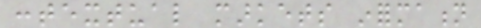contextual markets information
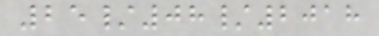25/08/2018
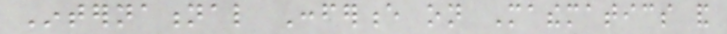International Conference on Mathematics and
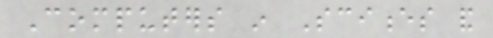Computers in Sciences and
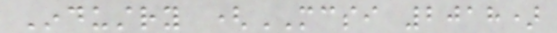Industry (MCSI 2018)
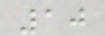10
